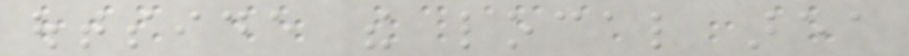outside the local area
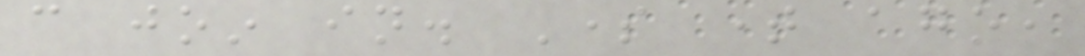can join in. Some time ago,
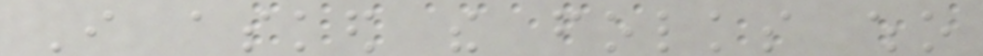I asked the folks who
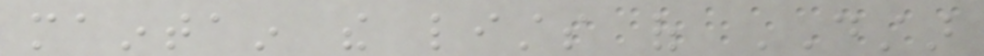maintain the lists of DSTAR
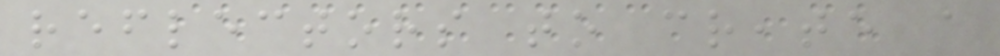reflectors to create a
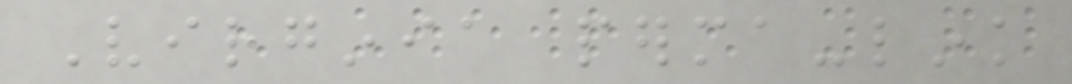Virginia perma-link
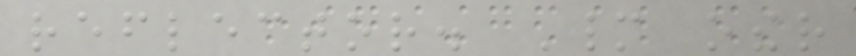reflector. Many other
